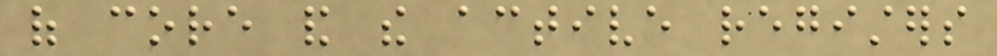of core and the active registers
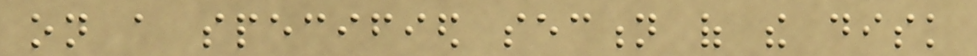on a specified section of the disk
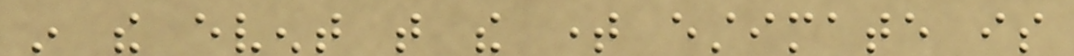in the event that the time estimate is
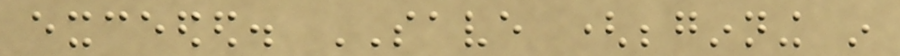exceeded. SAVE (beginning in
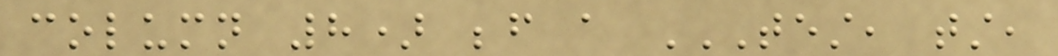column 8) before a TEST, TST,
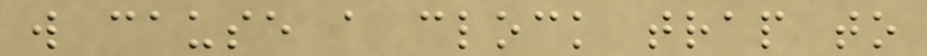will cause a clock trap to
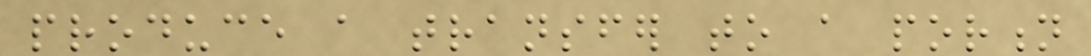produce a transfer to a portion
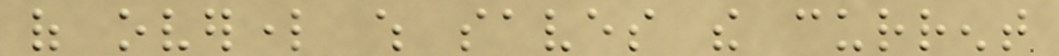of overlord which saves the current
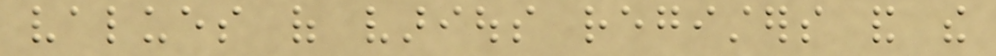values of various registers and the
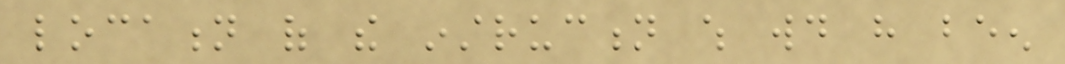location of the instruction which would have been
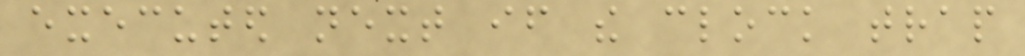executed next if the clock trap
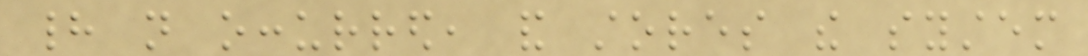had not occurred, and stores the system
